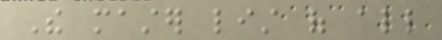The master list of all
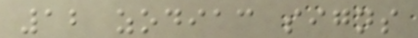12 zodiac signs
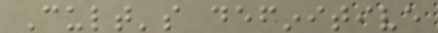Cult's definitive
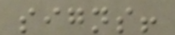signs!
